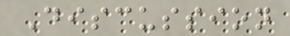Discussion
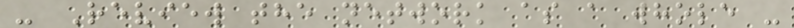- Review the network as a whole -
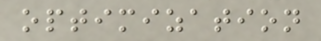optimization
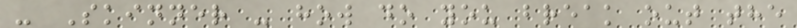- Skinner - how do you break out the
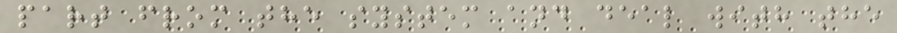part from the system and deal with the
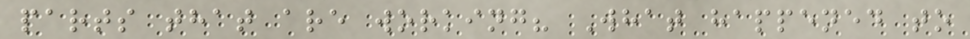parts that are working? What happened to
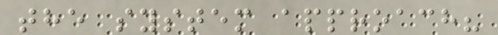the system approach?
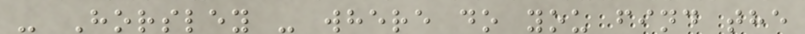- Horsley - where do you find the
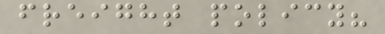freight policy?
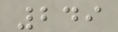249
